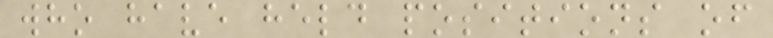who have held positions of
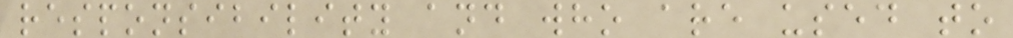responsibility and who are used to
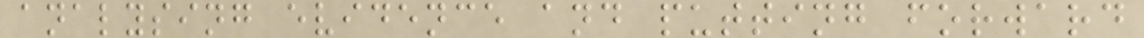analysing evidence and putting forward
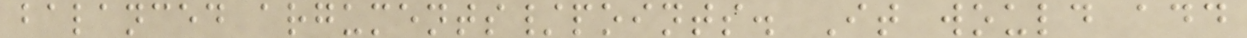balanced arguments/points. It would add
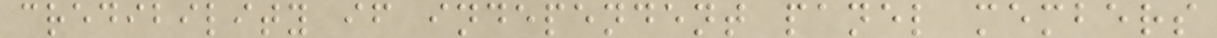credibility if independent panel members
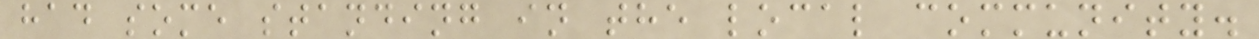had some standing in the local community.
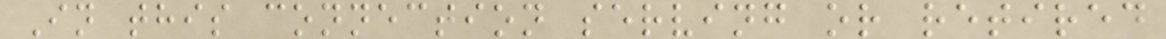In this connection serving or retired
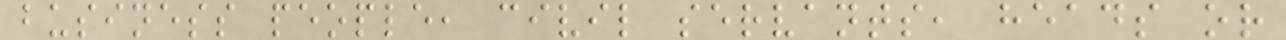business people, civil servants, heads or
